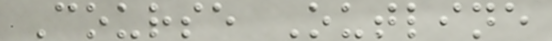Course Outline
